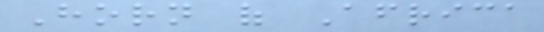Horn of Africa
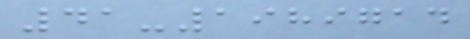41-1989714
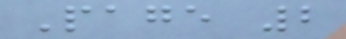Page 2
